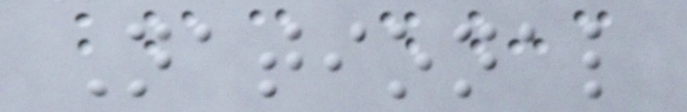National
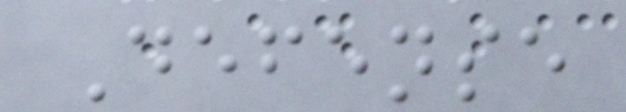Defense
